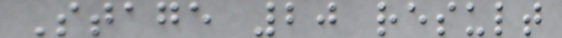Stage 20 result
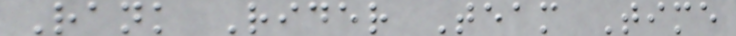Rank Rider Team Time
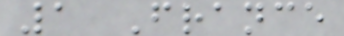1 France
